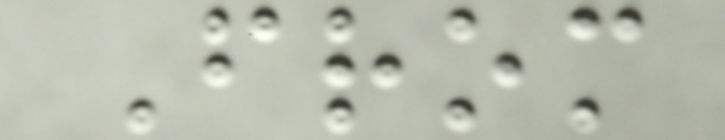From
